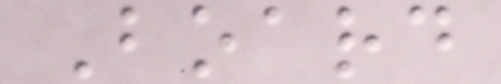Board
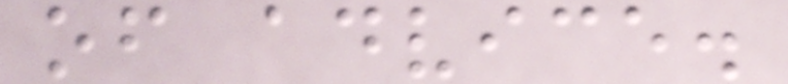of advice.
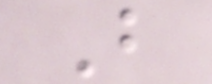B
